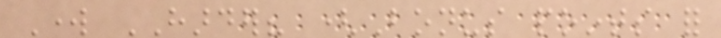Work HARDER? (Bonus points for
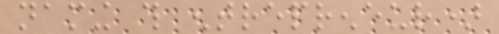naming this entrepreneur)
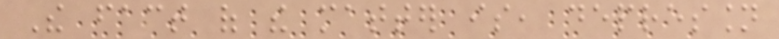The fact of the matter is, depression
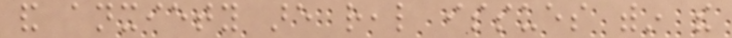and anxiety are real issues within the
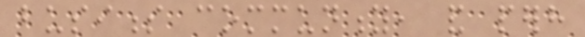business community, and perhaps
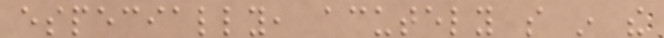especially, acutely so in the
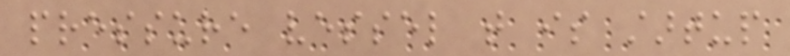pressure vessel that is startup
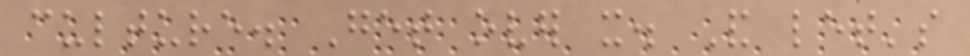culture. Get over it. And let's
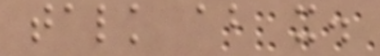talk about it.
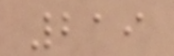219
